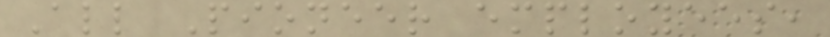All Pioneer employees,
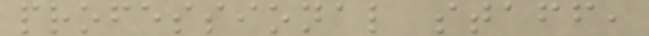professional staff,
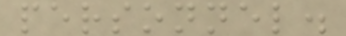personnel.
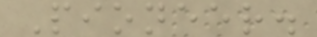Pioneer.
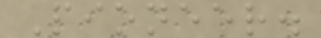Pioneer.
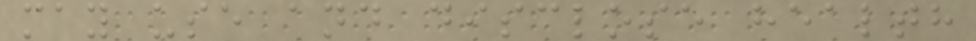may use and disclose health
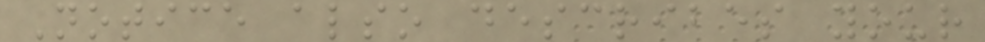Notice also describes your
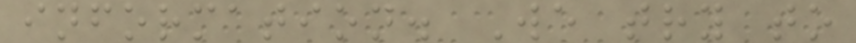information. We try to
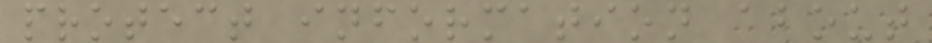protect information about
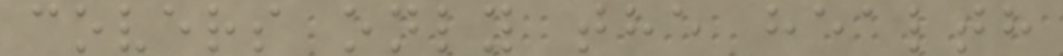covers only the health
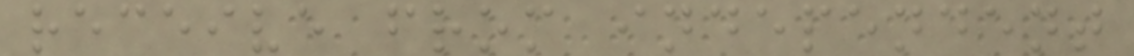receive from independent
